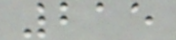215
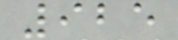925
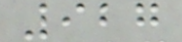927
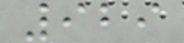929
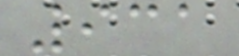931
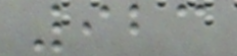923
